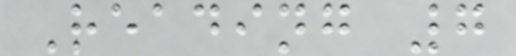Reading 7
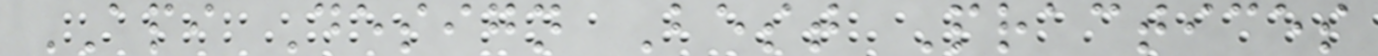API Design Best Practices
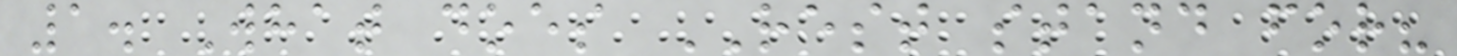1. What does REST stand for?
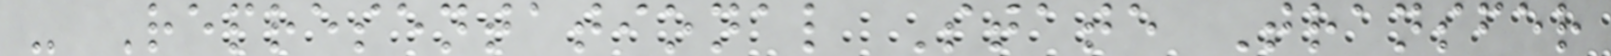- Representational State Transfer
